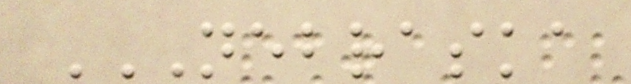NEBRASKA
